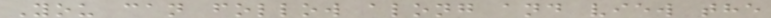You can follow along and view the
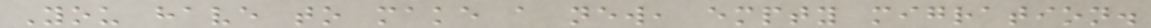You have to make a new, empty migration.
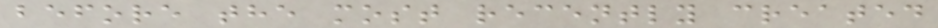before the most recently created
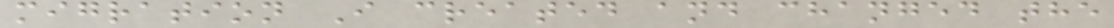migration I created and changed the
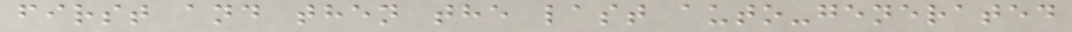first and then the last auto-generated
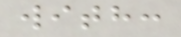with:
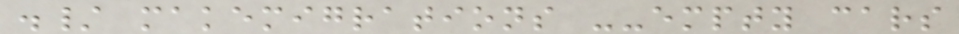./ makemigrations --empty cars
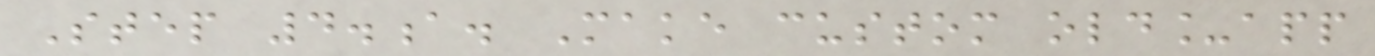Step 4.a. Make custom old_app
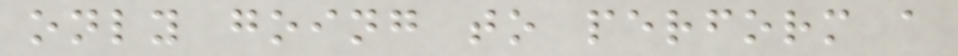only going to perform a
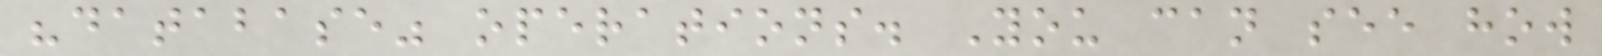"database" operations. You can see how
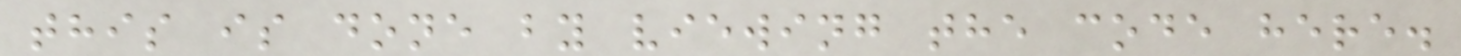this is done by viewing the code here.
